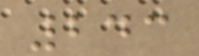243
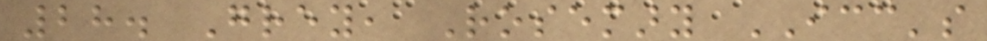28. Grey, Rosemary ICC's
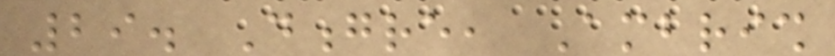29. Dongre, Ambrish
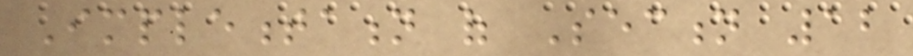Implementation of Section 12
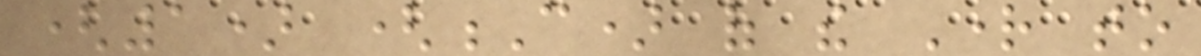(1) (C) of the Right to
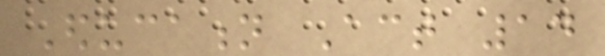Education Act 14
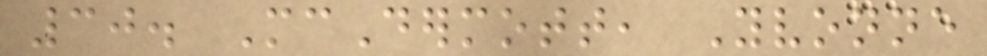30. McDermott, Yvonne
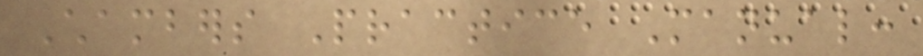Chambers Practice Manual:
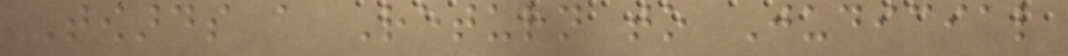Towards a Return to Judicial
